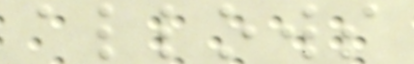allows
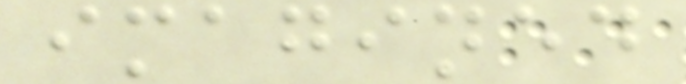imagined
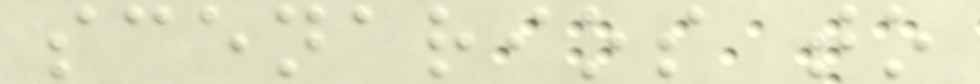scenarios to
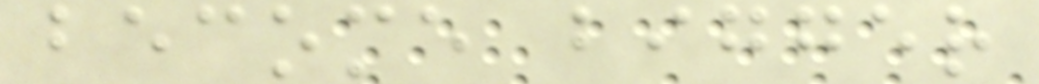become bigger
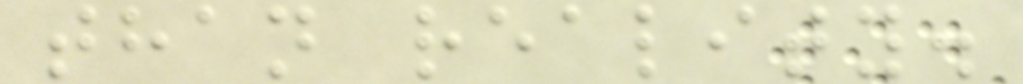than reality.
